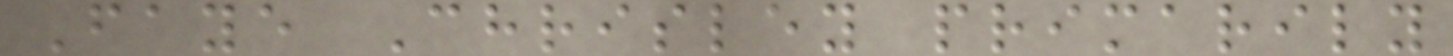Faye Chrisley primarily
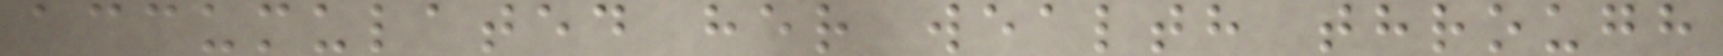accumulated her wealth through
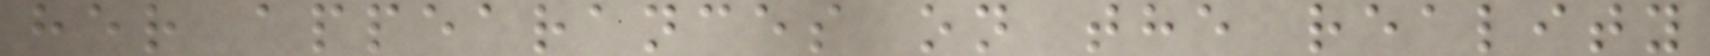her appearances on the reality
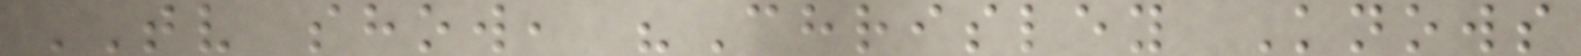TV show, "Chrisley Knows
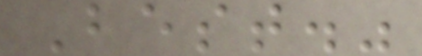Best."
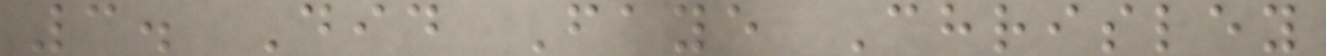3. Did Faye Chrisley
